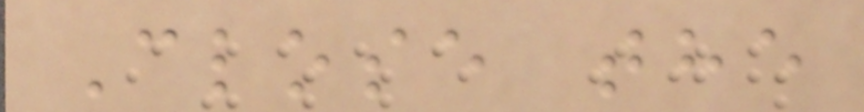Close the
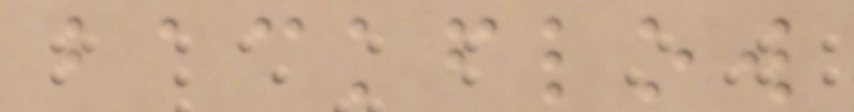backflow
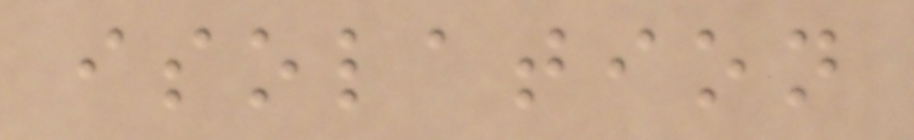isolation
